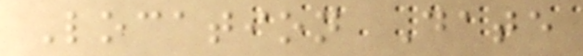Location Date
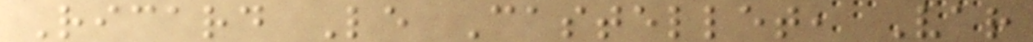Ricard Le Castellet, Var
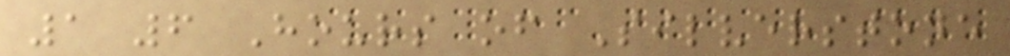1 6 Hours of Silverstone
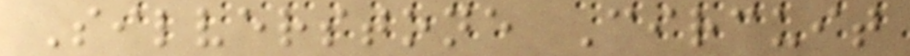Silverstone Circuit
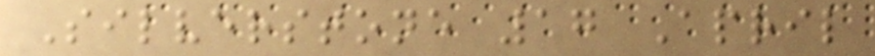Silverstone 17 April
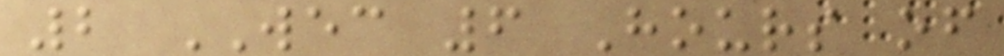2 WEC 6 Hours of
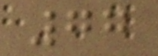77
